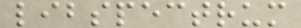libspectrum
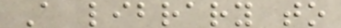A library to
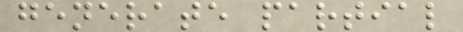generate partial
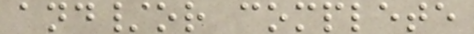and/or complete
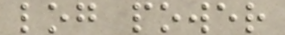log power
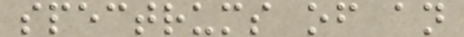spectrums of an
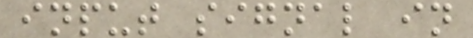input signal in
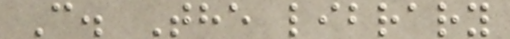C. The library
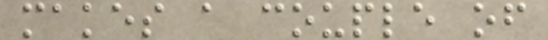makes a couple of
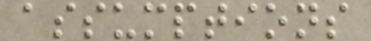assumptions
